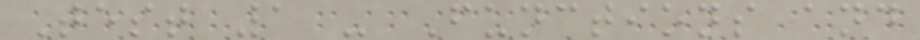Test 1 - Functions and
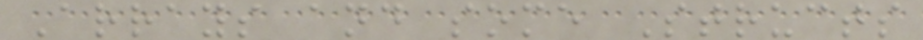Arrays and some Structs
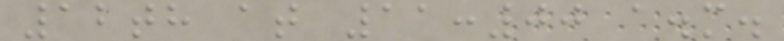12th at 11:00 a.m.
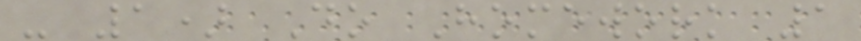- 1) Do Homework 1
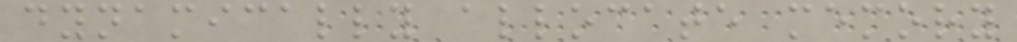dynamically allocate memory
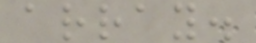array.
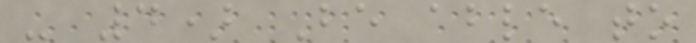- 4) Be able to
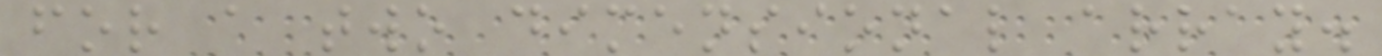for a two dimensional array.
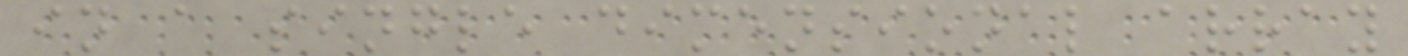in a single dimensional array
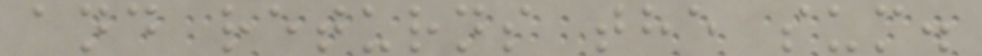and returns the sum.
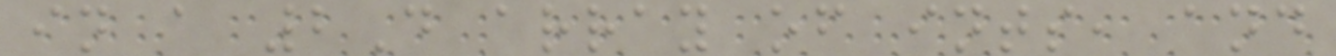in a 2D array of ints, and
